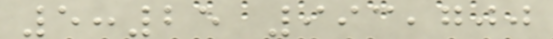5:25 993,700
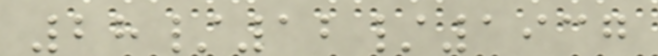28/12/1937
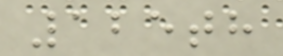125th
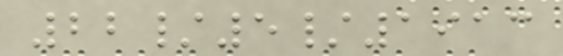22/5/1913
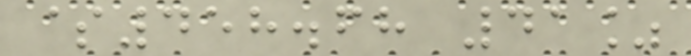$458.68 41%
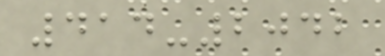414-2042
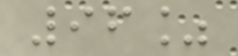96%
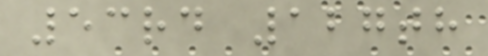53rd 127th
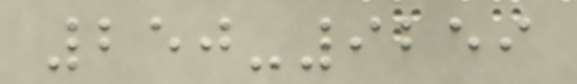250-9259
